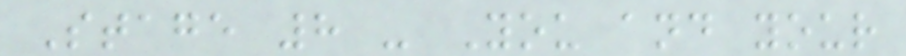Stage 8 - You and your
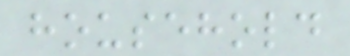household
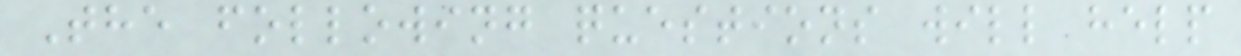The following questions will help
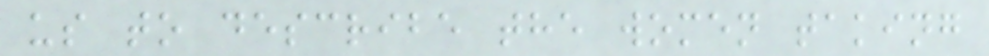us to describe the women taking
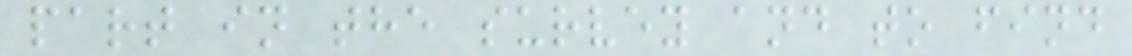part in the survey and to find
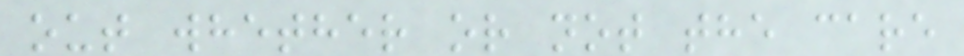out whether or not the care
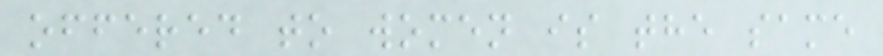offered to women is the same
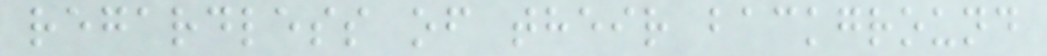regardless of their background
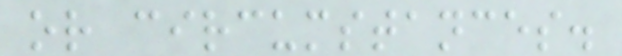or circumstances.
